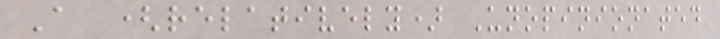A (relatively) Unopinionated
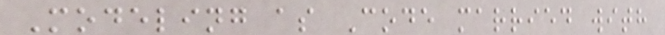Modeling as Code married with
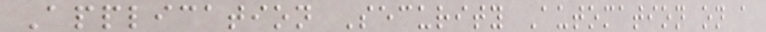Application Security Automation on a
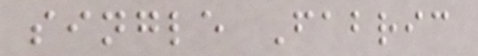single Fabric
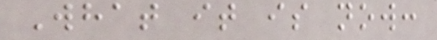What it is now:
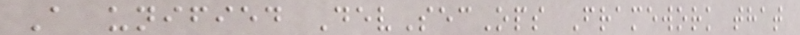A unified DevSecOps Framework that
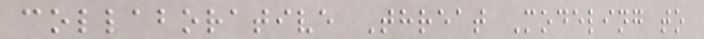collaborative Threat Modeling to
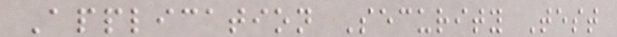Application Security Test
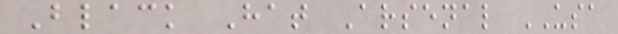Black Hat Arsenal USA
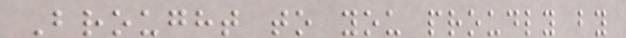Brought to you proudly by
